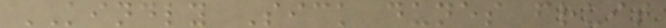KINDLY Sick dunes fruit
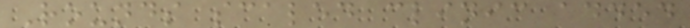Rounds scaled clinic added
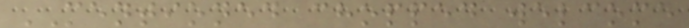MENTIONED chopped welcome
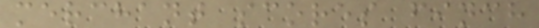merchant scores finch
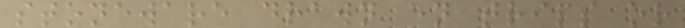stoneware drawn en trips or
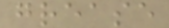grease
